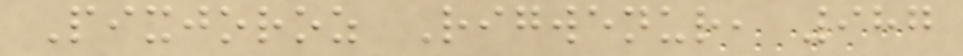Pixjoroz Rigwenur, 987
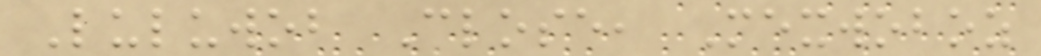Luluwob Close, Mexwoboz
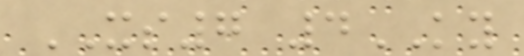XS7 4KY
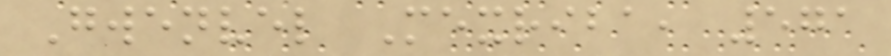Gwenvel Mexriba, 571
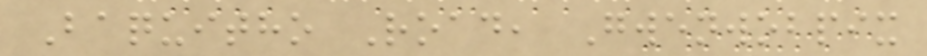Baquitho Road, Gwenwobpix
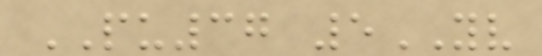PU37 5YV
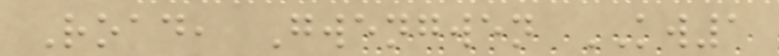Road, Gwengwen KW1
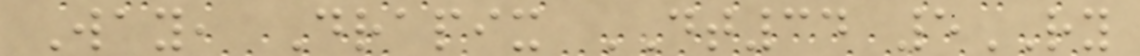Way, Drapix DT34 5RY
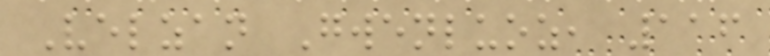Velzan Gwenluoz, 116
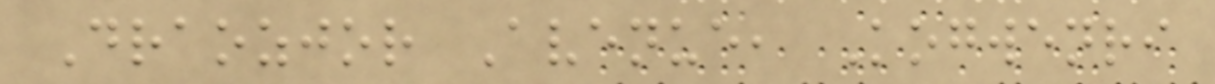Draozjor Avenue, Kogwenri
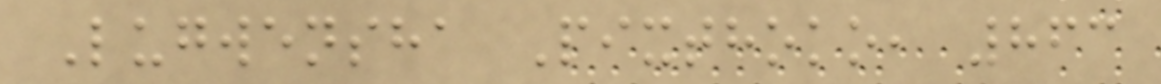Lugwensha Pixthoko, 863
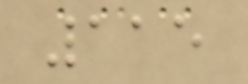115
